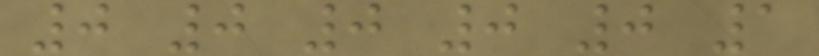0 0 0 0 0 1
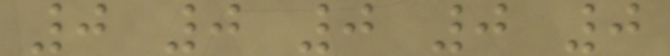0 0 0 0 0
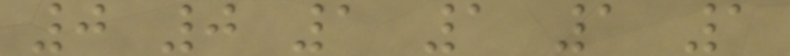0 0 1 1 1 1
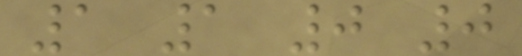1 1 0 0
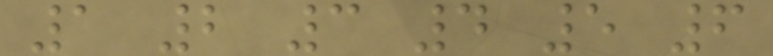1 2 3 4 5 6
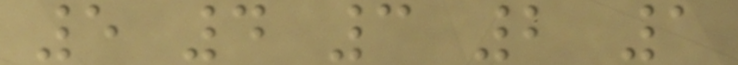5 4 3 2 1
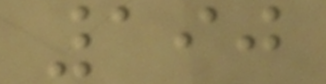190
